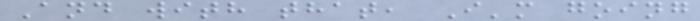And with that, I'm going
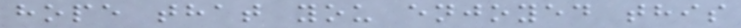hope that you enjoyed this
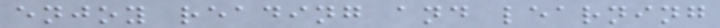enjoy reading and learning
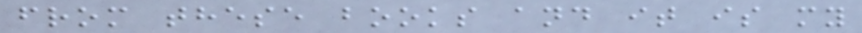from these books and it is my
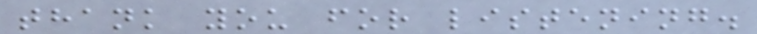thank you for listening.
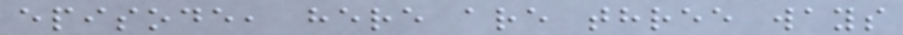episode, here are three ways
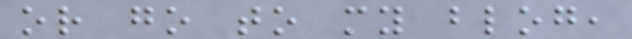or go to my blog,
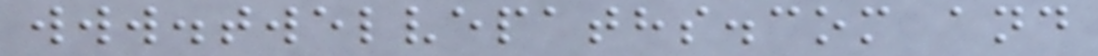www.twelvepaths.com and
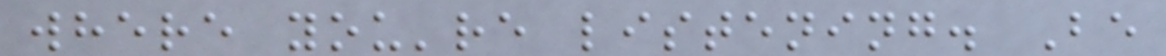where you're listening. Be
